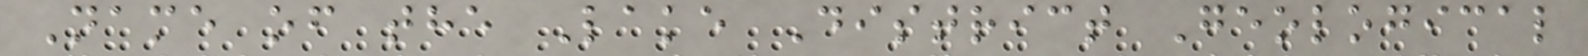Name of the Lake District Geological
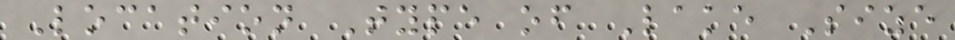Location Type of Lake Size
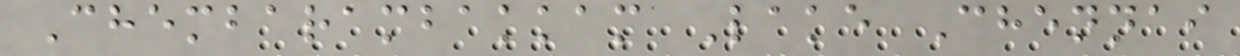Chembarambakkam Lake Chennai
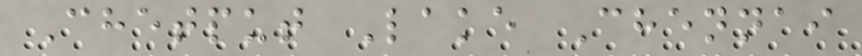Chetput Lake Chennai
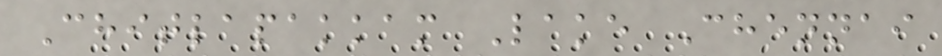Chitlapakkam Lake Chennai
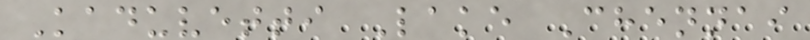Kaduvetti Lake Chennai
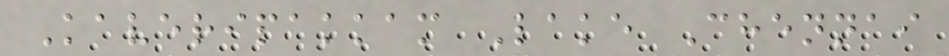Kaveripakkam Lake Chennai
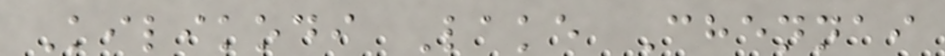Kilikodi Lake Chennai
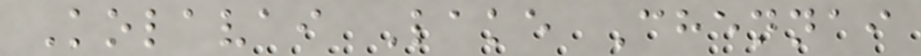Kolavai Lake Chennai
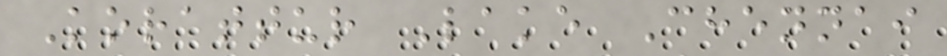Korattur Lake Chennai
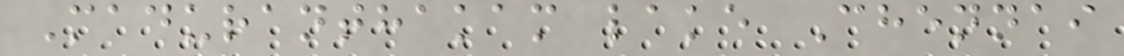Maduranthakam lake Chennai
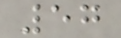57
